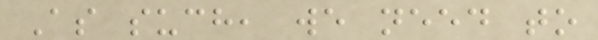As such, we need to
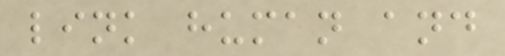link human and
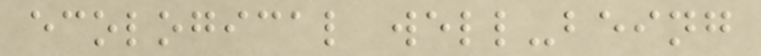ecological well-being
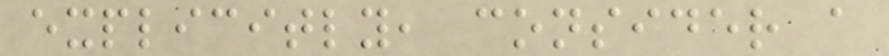explicitly, consider a
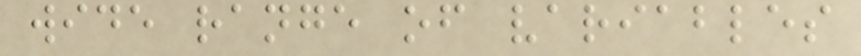wide range of variables
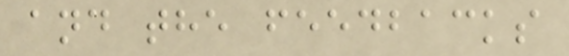and the feedbacks
